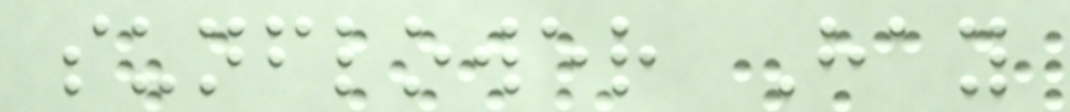sunflower Hay
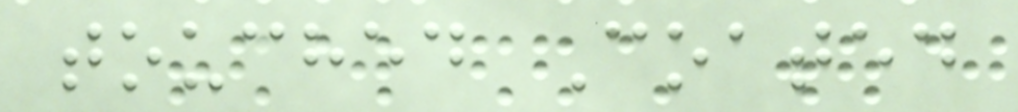touched Coated
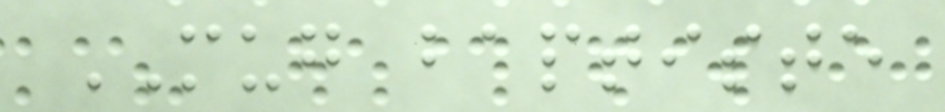MUG baptiste
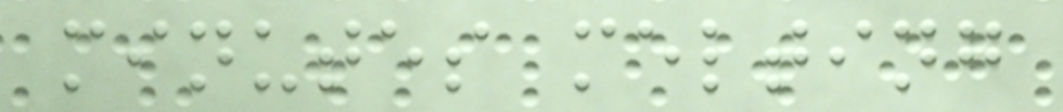minutes melting
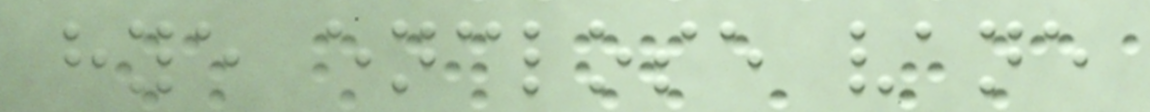hye enclose vane
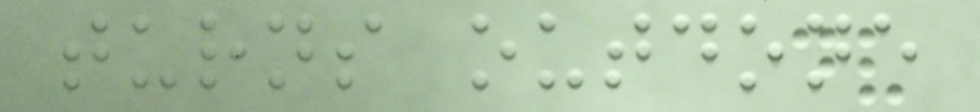turns outdone
